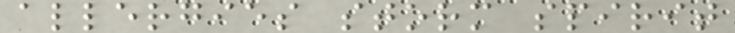allergies storm spirit
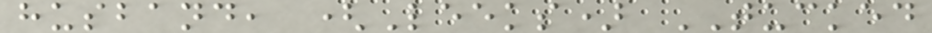husband, (Leeks) TUCKED
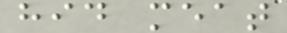hid meat
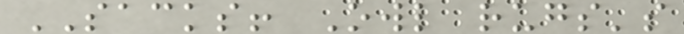SACKS! Owl rugs's
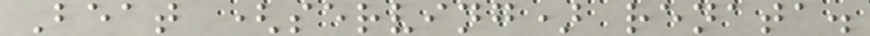Beat (serving) renata.
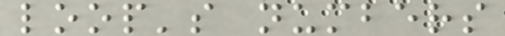loop's numbers
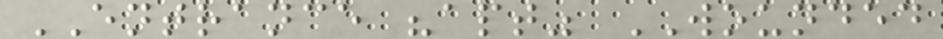ENTRANCE "apt" WOUNDED
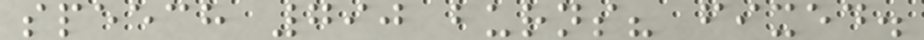speech 790 burns? fixed.
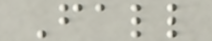Fall
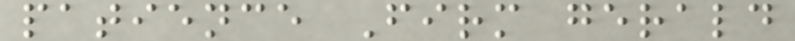patience Firm gerald
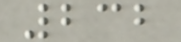232
